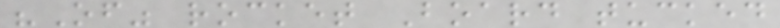"Of" rocket Board tucked
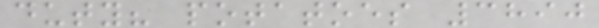duty? potatoes 3890
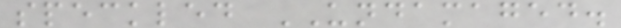speckled UNDAMAGED.
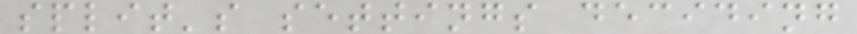split's settings deciding
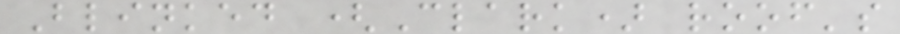Blinked (Clark) roof's
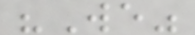"We"
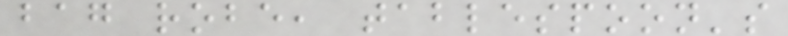bag robe, tablespoon's
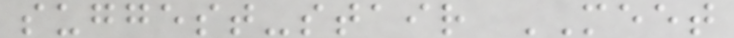suggest-stair MEET
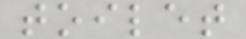toilet
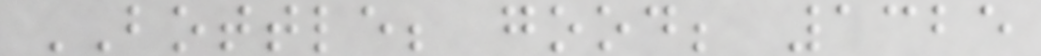BOTTLE; good; 1325
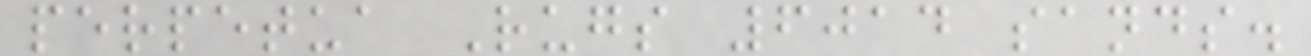perpetua Rugs 6014 sands.
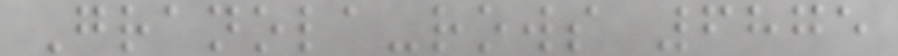Granola-rows 6875
